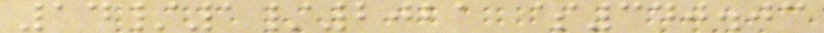14/1/2021 $340.03
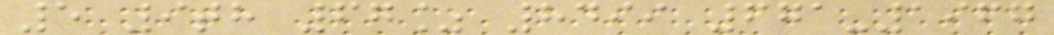5 9th 67% 8499 671-1967
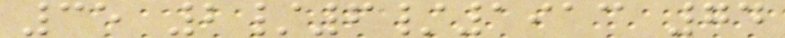35 2/6/1913 74
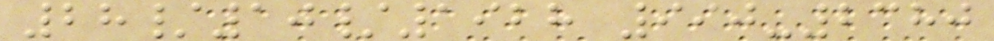28/10/1928 990-2380
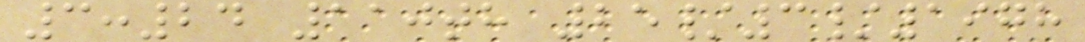3:24 110th 25/3/1978
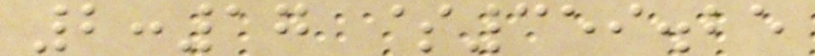2:17 $359.25
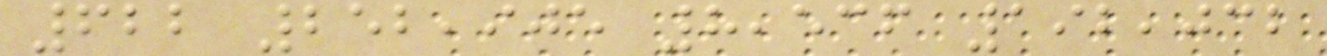622 252,905 8,536 192,032
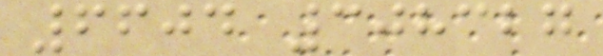6604 308327
